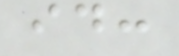id:
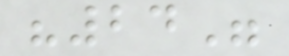"24"
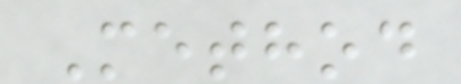Method
